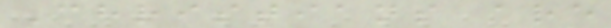Christians are
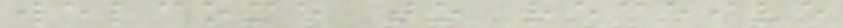welcome to receive
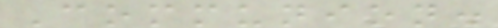Communion.
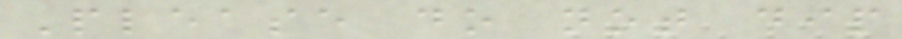Please do not dip
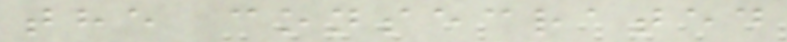the consecrated
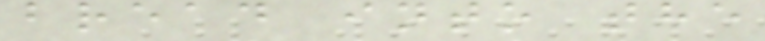bread into the
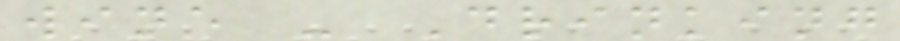wine - Drinking
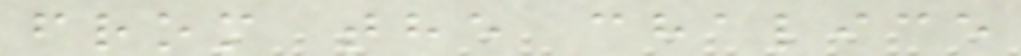from the chalice
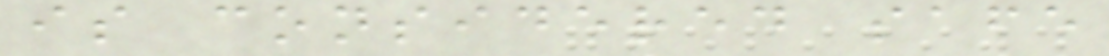is considered safe
